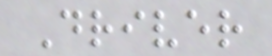Driver
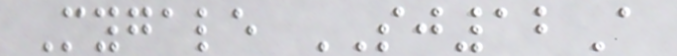Mygale SJ12A
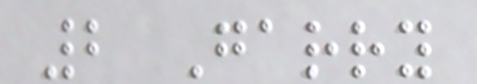2 Garry
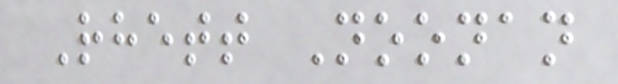Rhett Noonan
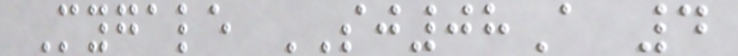Mygale SJ08A 4
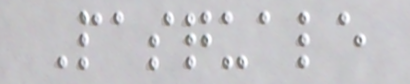Pasquale
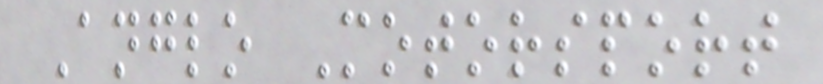Anglo Motorsport
